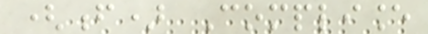(f) Compliance
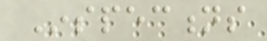Inspections
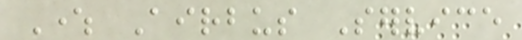Where Airbus Service
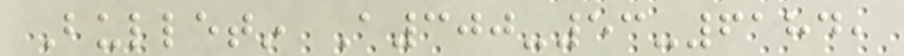Bulletin A300-53-6184,
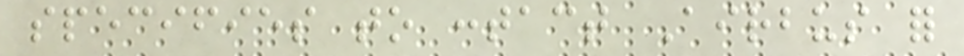specifies to contact Airbus for
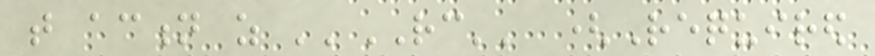that action as ''RC'' (Required
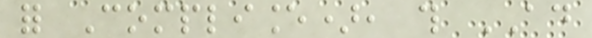for Compliance), this AD
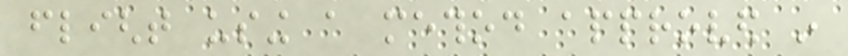flight using a method approved in
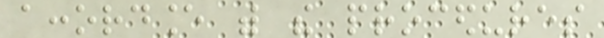accordance with the procedures
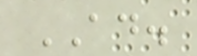AD.
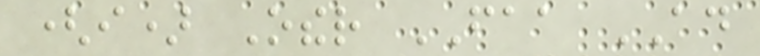(i) Other FAA AD
